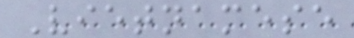Vietnamese
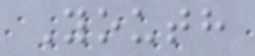Youth
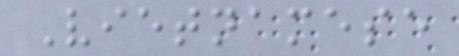Vietnamese
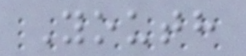Youth
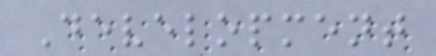Development
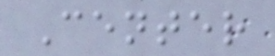Center
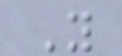Y
